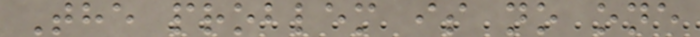The problem is no one
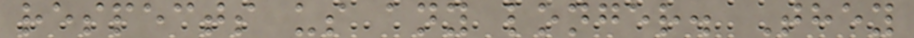respects us any longer. They
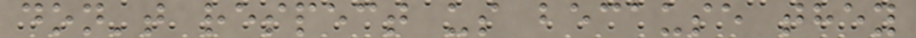don't respect us because they
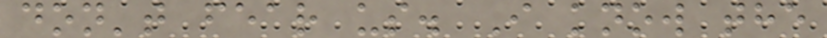don't fear us. I know the
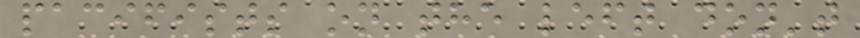pacifists on the left don't
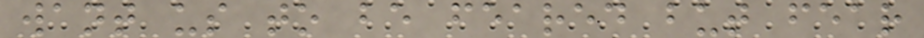want us to be feared but fear
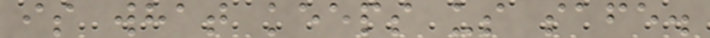is what keeps us safe.
